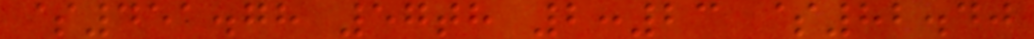$451.78 57th 2:23 $82.40
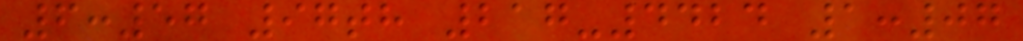6:57 97th 217-4424 1:07
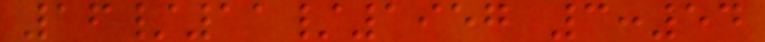16/11/1957 3:54
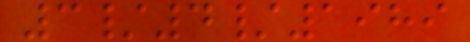3/4/1989
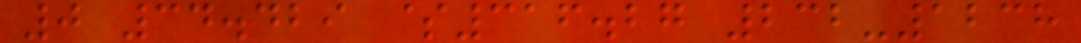0 34.429 $316.27 232-1238
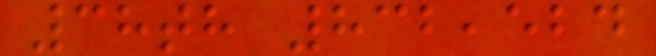38th 832,524
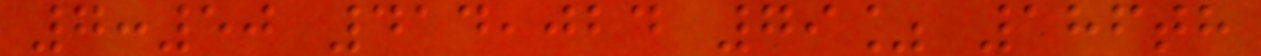7:50 414,024 79% 186th
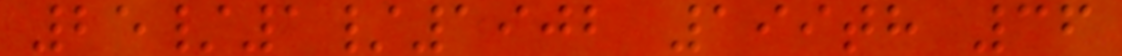25/1/1902 199th 36
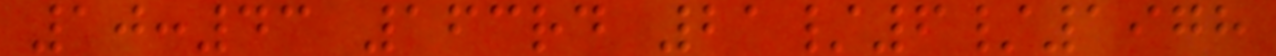10:43 163rd 21/6/1978
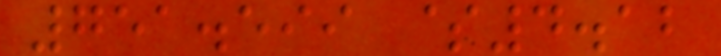751.599 $4.12
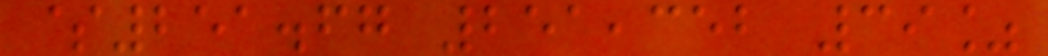$251.67 251,352 39%
